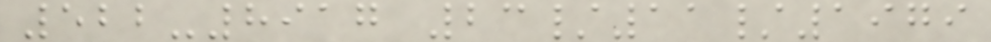522-8917 23/11/1979
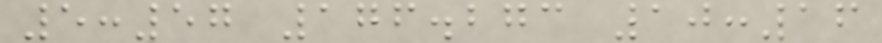5:57 176.273 10:16
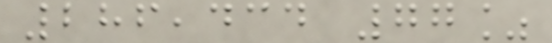286,434 77%
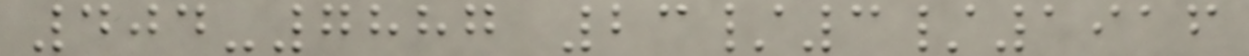404-7887 23/3/1916
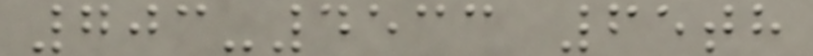703-4533 65th
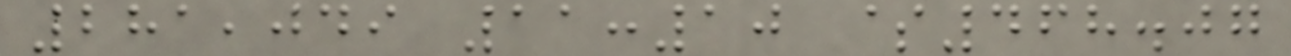281,049 11:10 $468.07
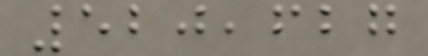520,627
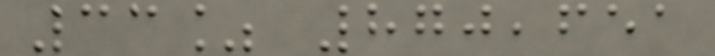33% 870,651
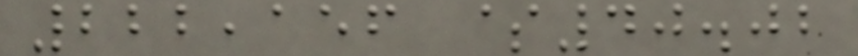222,156 $40.02
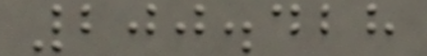200.428
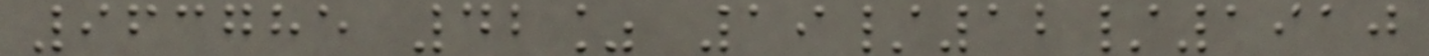963785 42% 19/12/1910
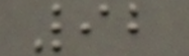92
